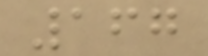167
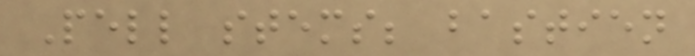Pell stems; bastien
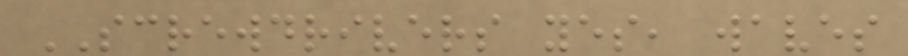SCREWDRIVERS yes, waves
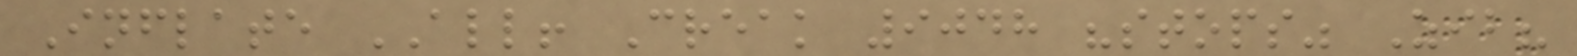Inflate ALL! Creak 9048 "stops" Zib?
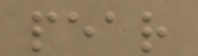pear
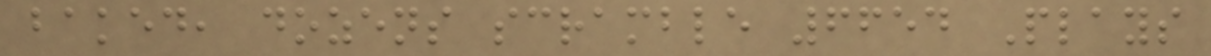baked, dozens scramble 6654 Plays
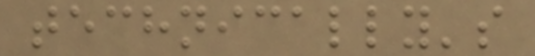technically's
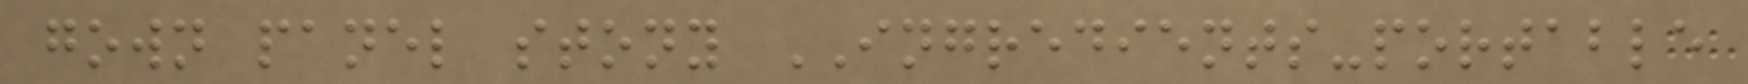gown panel stony INGREDIENTS-portable
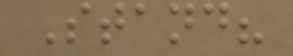Stand?
